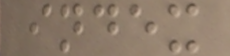index
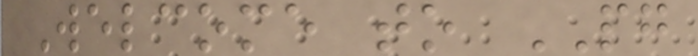Welcome to PG
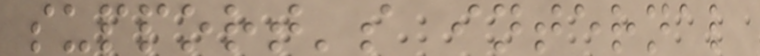support's internal
